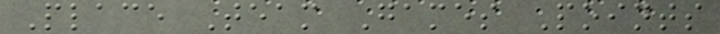Place Team Games Points
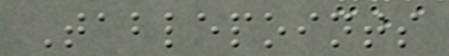Tablepoints
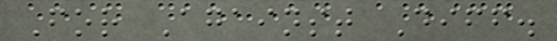For Against Diff.
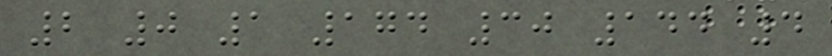2 0 1 174 30 144 4
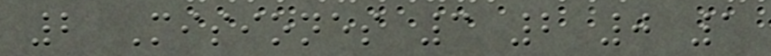2 Misiones 3 2 0 1
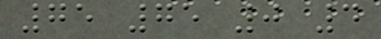75 75 0 4
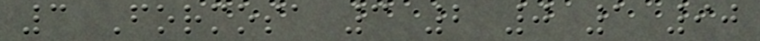3 Formosa 3 2 0 1 90
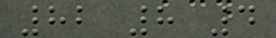82 8 4
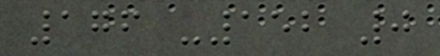176 -152 0
